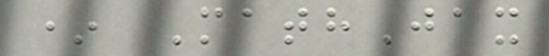* MathJax
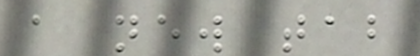a new tab
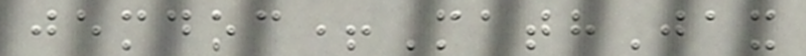jemdoc+MathJax
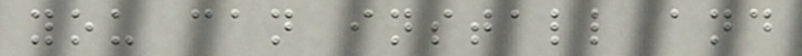you can install and
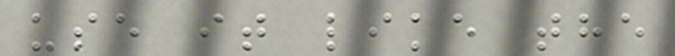use it like the
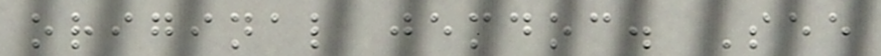original jemdoc. See
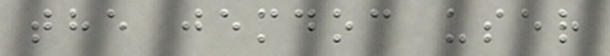the jemdoc user
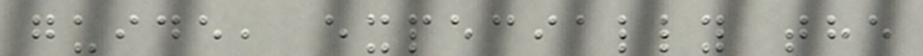guide, expecially the
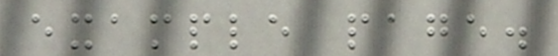example page.
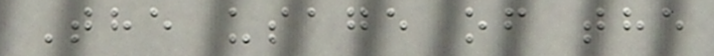The usage of the
